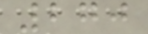270
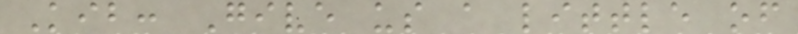Kib: Give us a little of
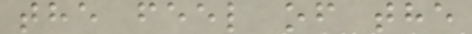the feel of the
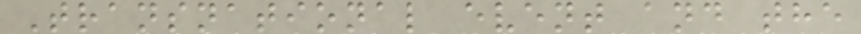Transnational event and the
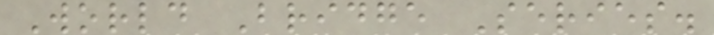World Bridge Series.
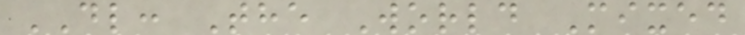DL: The World Mixed
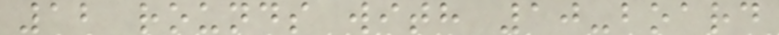12 rounds with 10-board
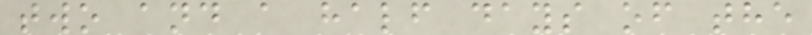two and a half days of the
